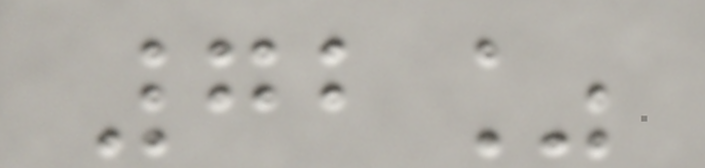72%
